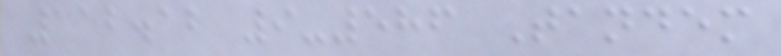112.12 9-586 Tandem
